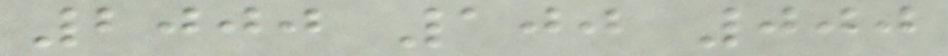2000 100 000
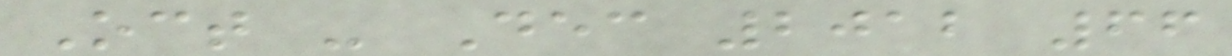Oct - Dec 2012 66
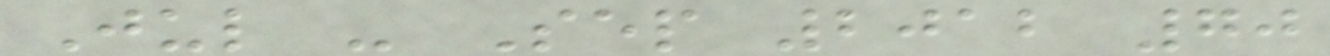Jul - Sep 2012 70
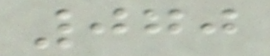070
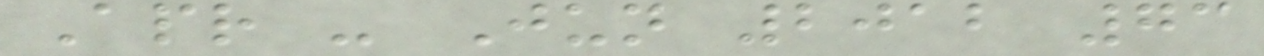Apr - Jun 2012 73
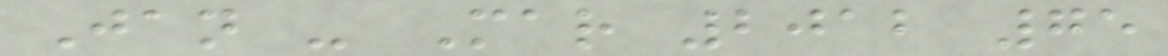Jan - Mar 2012 75
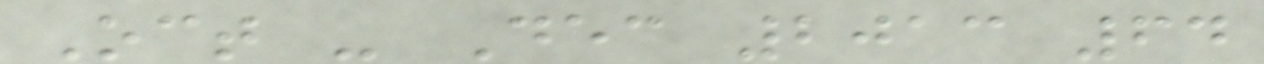Oct - Dec 2013 64
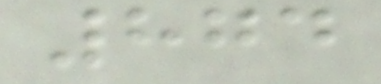874
